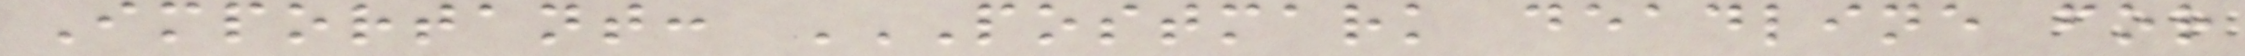Important: POSTMARK DEADLINE FOR
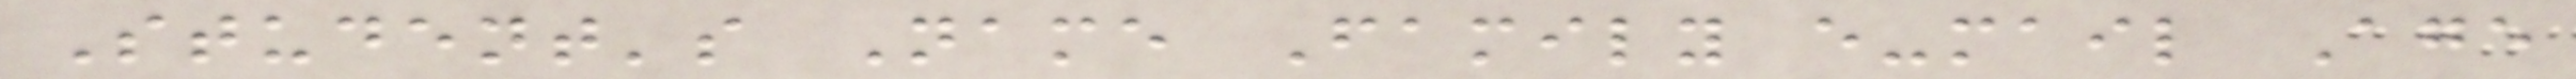Student's Name Family e-mail Age
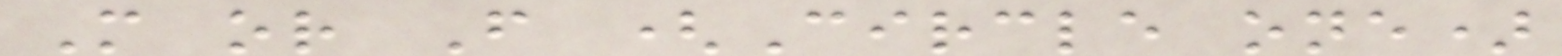M or F (Circle one)
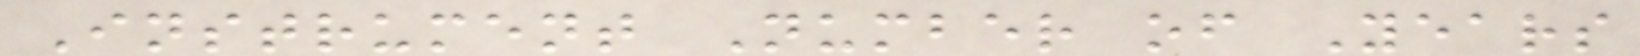Instrument Number of Years
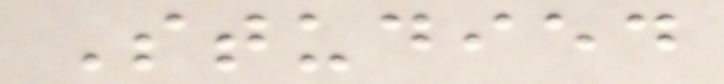Studied
